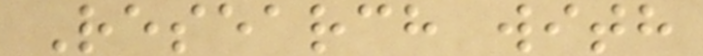Research with
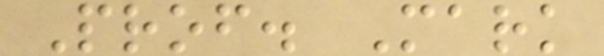Prof. Mark
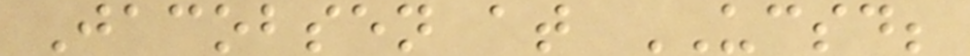Jacobsen at UCSD;
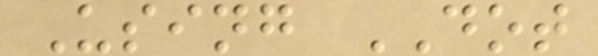Using DOT
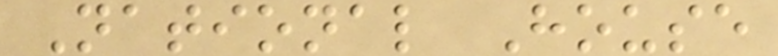National House
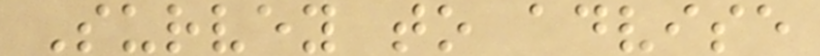Survey to advise
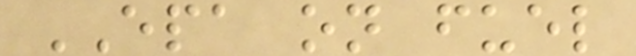EPA on fuel
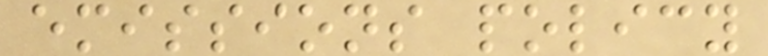emissions policy
